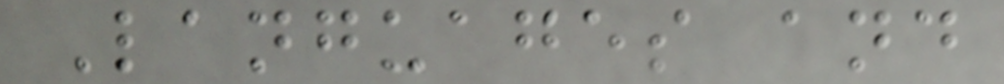Languages and
